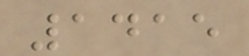1415
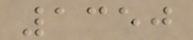1350
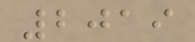2019
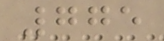775
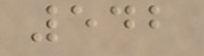542
